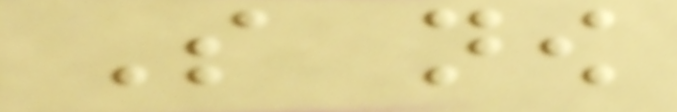So now
